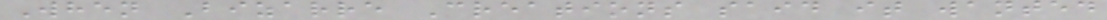When Bizarre Creations said it wanted
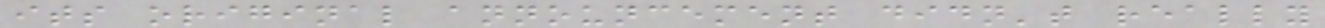its original announcement didn't really
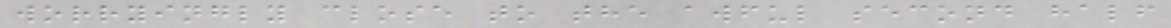worryingly close to the awful second half
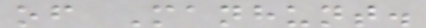of Manhunt.
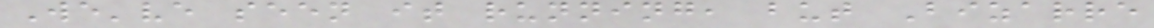We've seen it running, but Bizarre
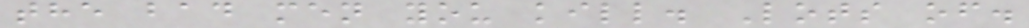the bad men you kill. Lots of.
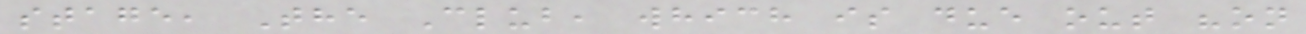stage, The Club, which is due out "on
